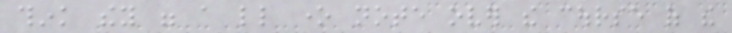think they were a little one note over the course of the
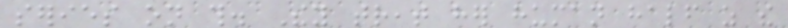series on this. They treat her human half as the
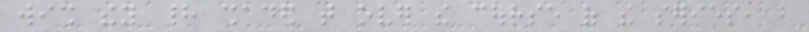wish they had shaded that over the course of the series, but
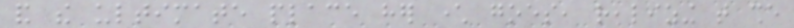and the ultimate place her character goes, realizing that she
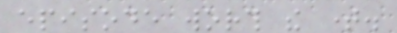episode worth the time.
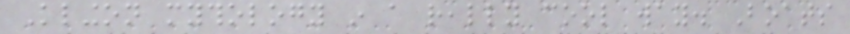Klingon mythology in a really cool way. Boats
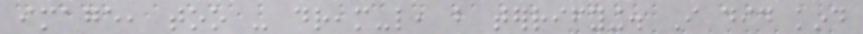image, too - dream-like, but terrifying. I did kind
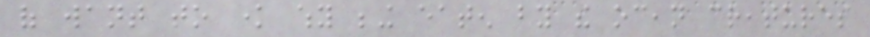of want to know why being eaten by the ocean creatures
